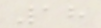18
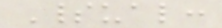Spiritual:
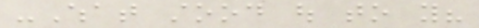-What stood out to you?
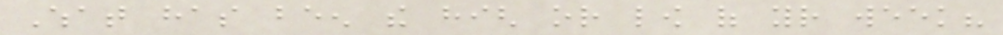What has been the high or low of your week?
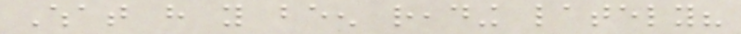What have you been reading lately?
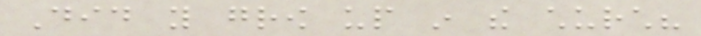Did you grow up in the church?
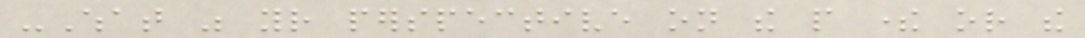-What was your perspective on the people there or the
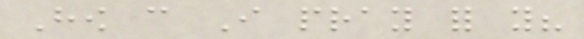How can I pray for you?
